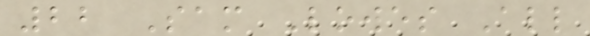22 Sam Lowes All
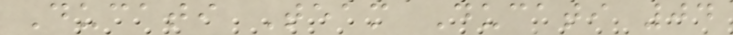Ducati Team Ducati 04
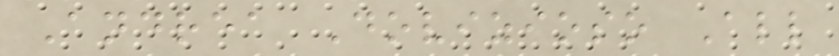Andrea Dovizioso All
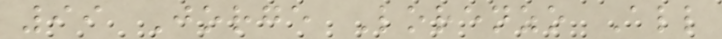99 Jorge Lorenzo All
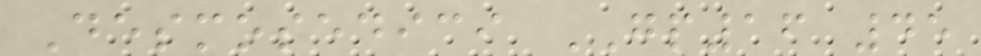Desmosedici GP16 45
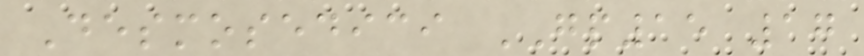Desmosedici GP15 17
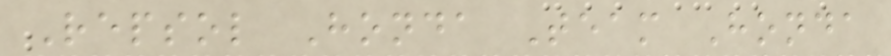Repsol Honda Team Honda
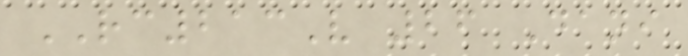RC213V 26 Dani
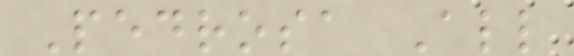Pedrosa All
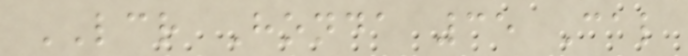LCR Honda 35 Cal
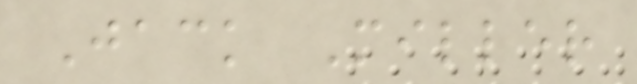Jack Miller
